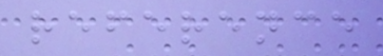reference
